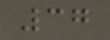37
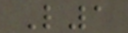L1
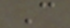C
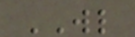WL
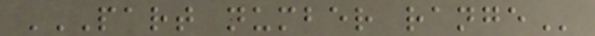PART NUMBER RANGE
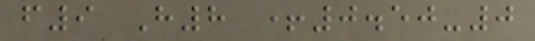f9 H8 +0.50-0
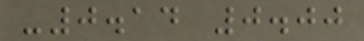-0.14 0.00
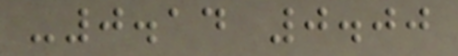-0.14 0.00
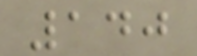140
